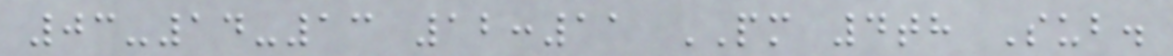03-14-13 12:11 PM 4th Sub.
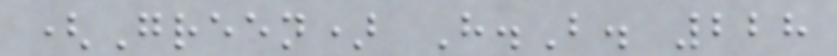(Green) H.B. 228
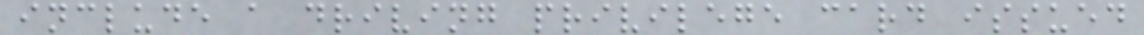include a driving privilege card issued
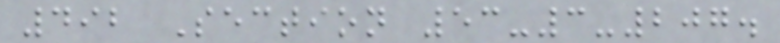492 Section 53-3-207.
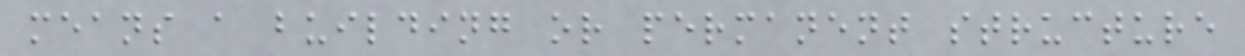means a building or permanent structure
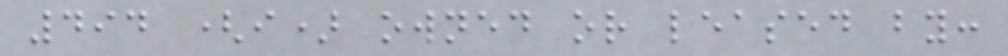494 (i) owned or leased by:
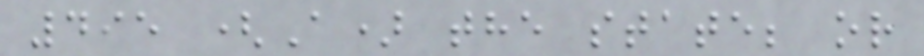495 (A) the state; or
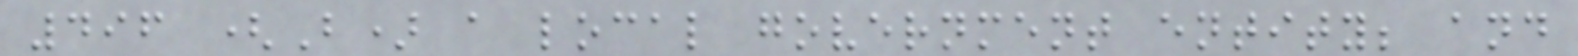496 (B) a local government entity; and
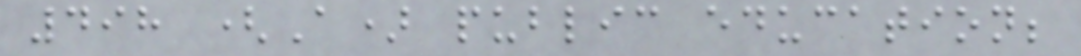498 (A) public education;
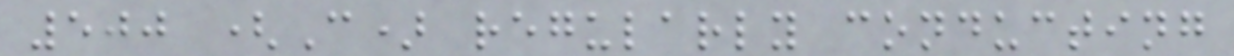500 (C) regularly conducting
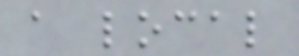a local
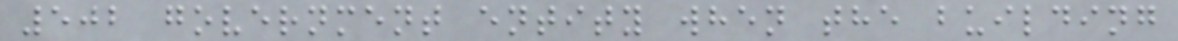502 government entity when the building
